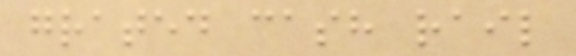grated cash rail
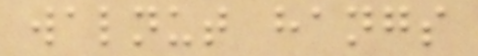walnut hangs
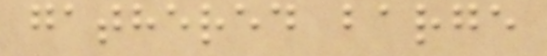gathered barge
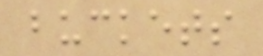buckets
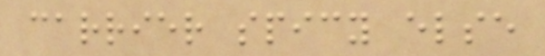carrier spicy else
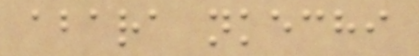abara nkechi
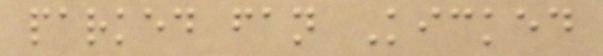parked fan Kicked
